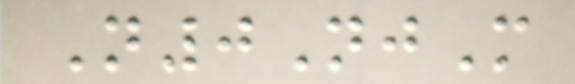N0NjM
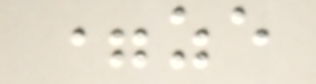=ze
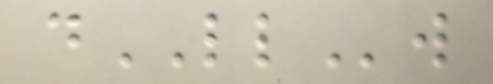dLLw
